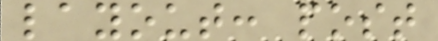layout: post
